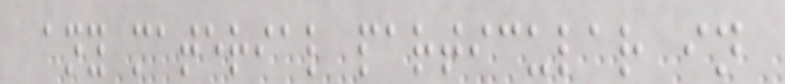any material particular in
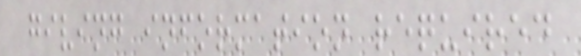giving information required
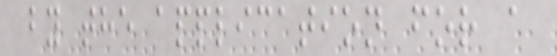by the application for a
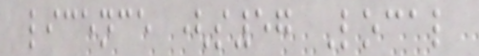licence (s57 Local
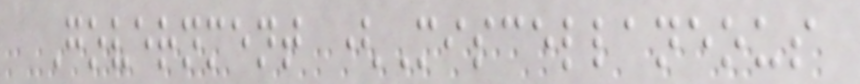Government (Miscellaneous
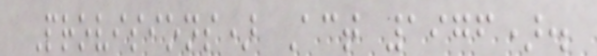Provisions) Act 1976).
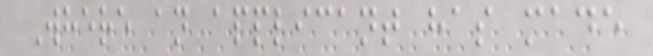Where an applicant has made
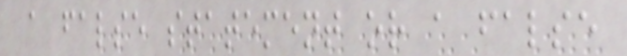a false statement or a false
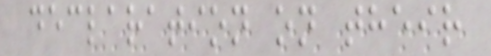declaration on their
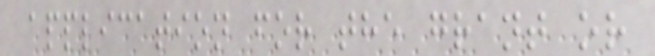application for the grant or
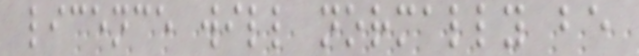licence will normally be
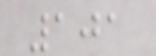101
